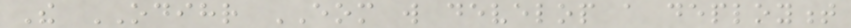The ODIHR EOM will develop a deployment
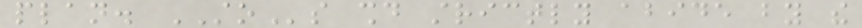plan. STOs should strictly abide by the
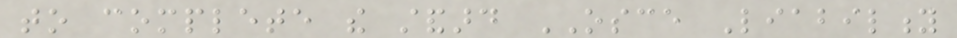to complete the standard OSCE Liability
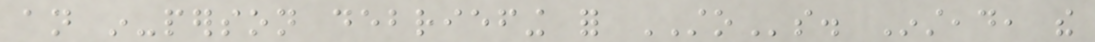an in-person debriefing for STOs. Instead, the
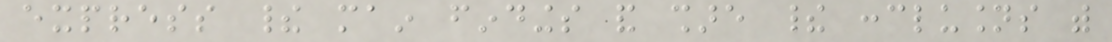express their main findings and share their conclusions with
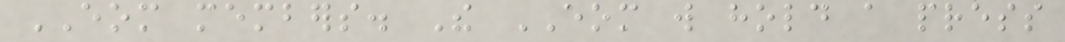EOM members. The EOM will hold a press
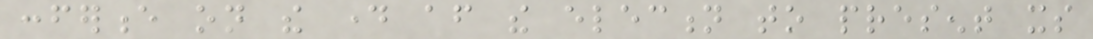conference on the day after the election to present its
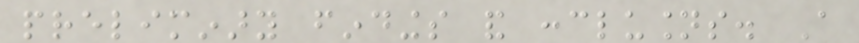preliminary findings and conclusions. A
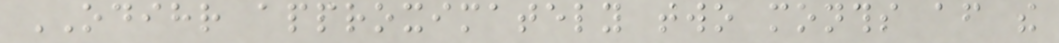ODIHR approximately two months after the
